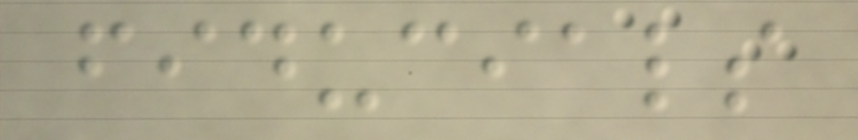fiducials
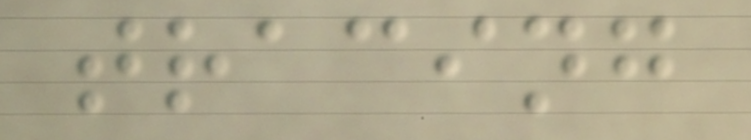tracing
